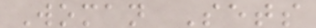Woman Sets
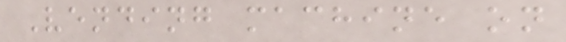Vending machine on
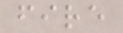fire
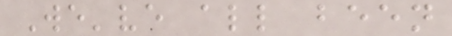We've all been
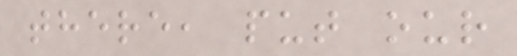there, put our
